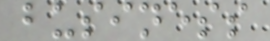business
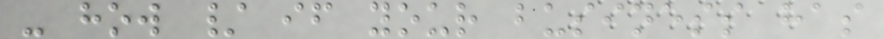- how / if your business has
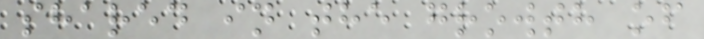shared in the growth of
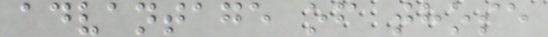advantage of those
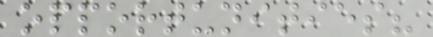opportunities?
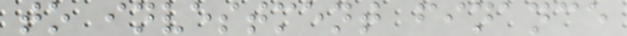to investment finance
